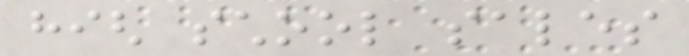high school sales
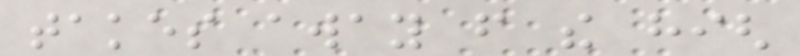takes away from the high
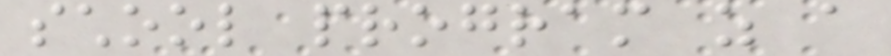school program as a
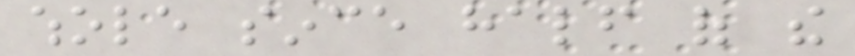whole since half of the
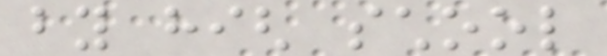by high school
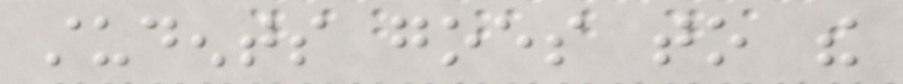students goes to the
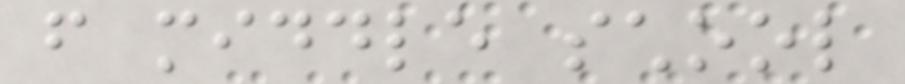from middle school
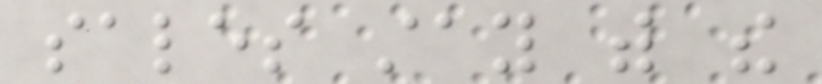sales stay with the
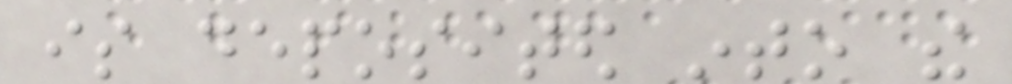is deposited into the
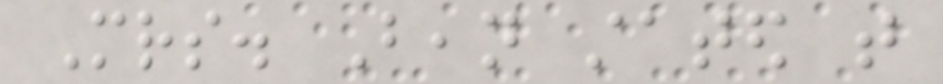Mrs. Bean stated that
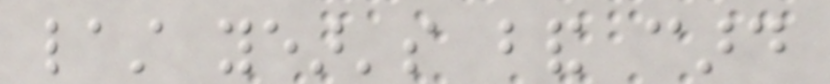last year's band card
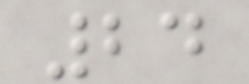24
